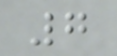7
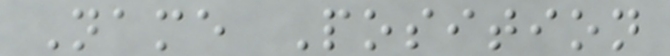Name Position
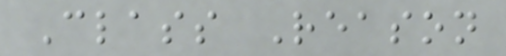Class Reason
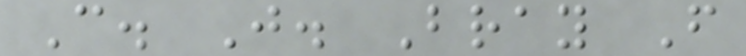C. J. Bray F
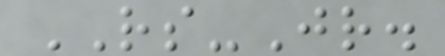RS-Jr.
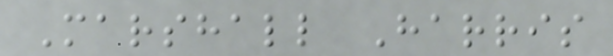Marshall Harris
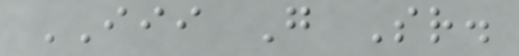III G Sr.
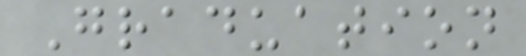Graduation
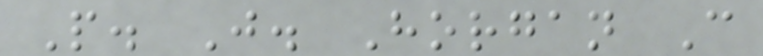P. J. Horgan C
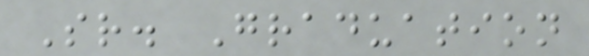Sr. Graduation
